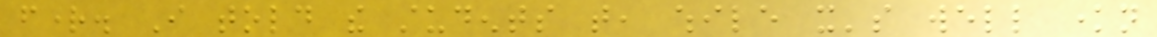fright. I told the students that, while it's well known
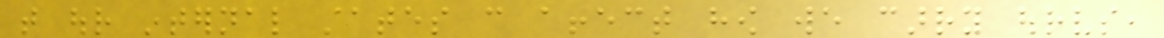that our internal states can affect how we carry ourselves,
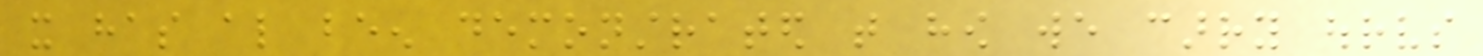it has also been demonstrated that how we carry ourselves
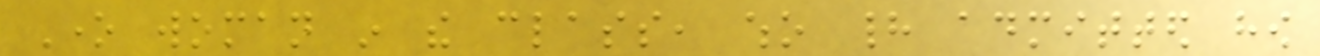One woman in the class, who had admitted how
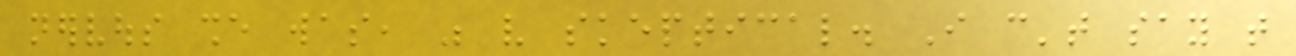nervous she was, was very skeptical. I can't say that
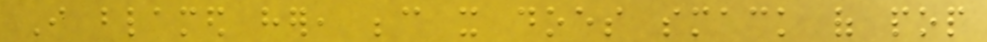I blamed her, because it does smack of pop
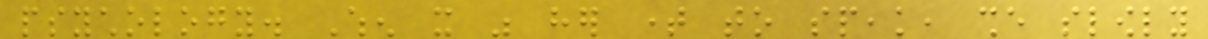psychology. When it was her time to speak, she slowly
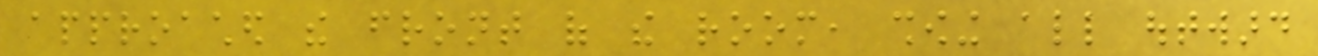approached the front of the room, showing all outward
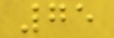75
